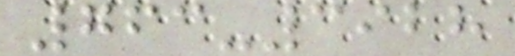763-3928
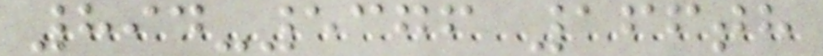894-5376 166th
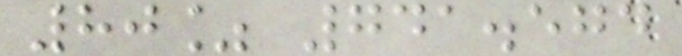80% 741.574
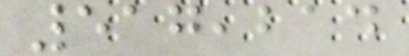517,214
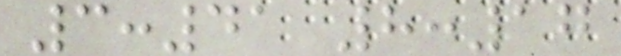3:41 8:17
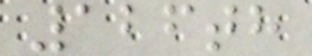126th
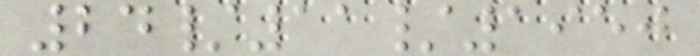24/11/1950
